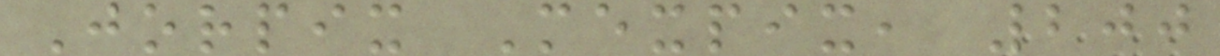Jorpix Mexpix, 200
